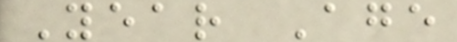Year Age
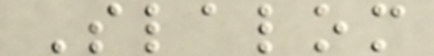Slalom
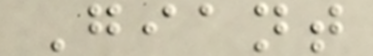Giant
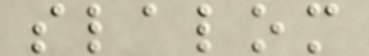slalom
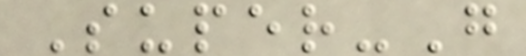Super-G
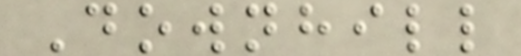Downhill
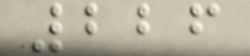226
